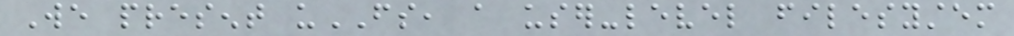We present uFS, a user-level filesystem
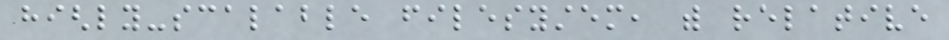highly-scalable filesystem, with relative
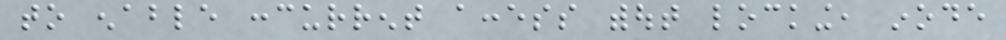to enable concurrent access without locking, inode
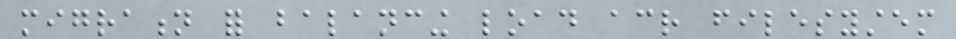migration for balancing load across filesystem
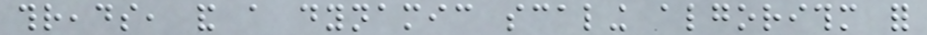threads, and a dynamic scaling algorithm for
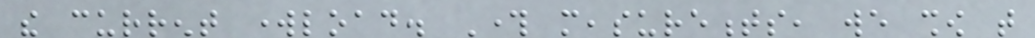the current workload. Through measurements, we show that
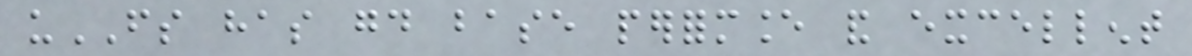uFS has good base performance and excellent
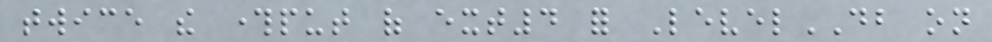twice the throughput of ext4 for LevelDB on
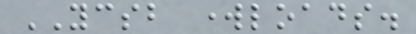YCSB workloads.
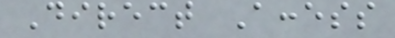Direct Access
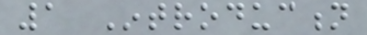1 Introduction
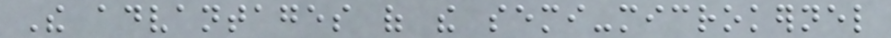The advantages of the semi-microkernel
